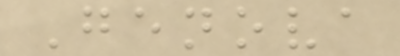Genova
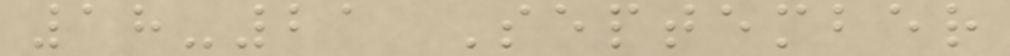18-21 September
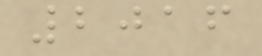2016
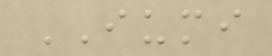IUMI
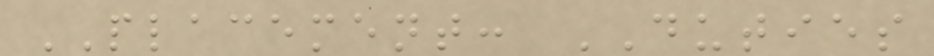PLACEMENT: DUTIES
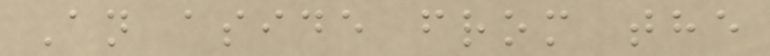An aside from the
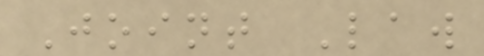Joint Law
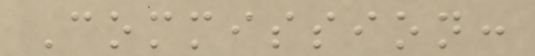Commission:
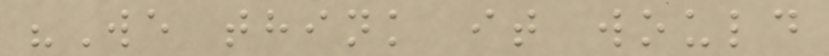"We think it would
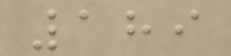189
